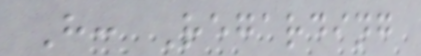H: Regarding
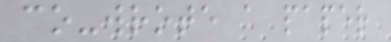co-wrote a paper
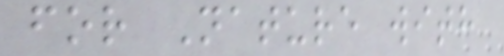for Nature with
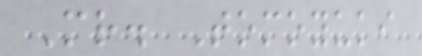Mr. Tomoyuki
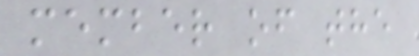member of the
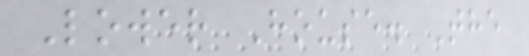Lower House. The
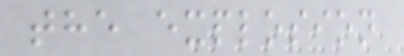the explosion
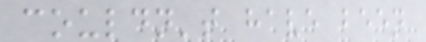couldn't have been
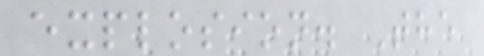explosion. The
